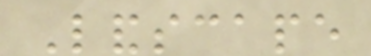Landscape
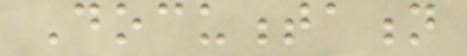Documentation
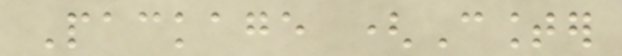Package (Counter
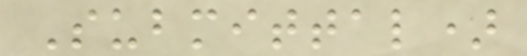Submittal)
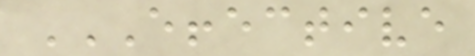EFFECTIVE
